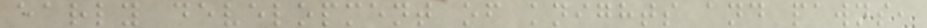early development of knights and pawns,
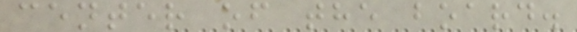center of the board.
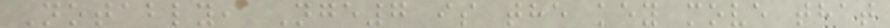Notably, Nge7 is the key move that
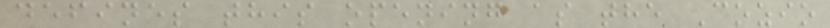defines this opening as the Cozio
